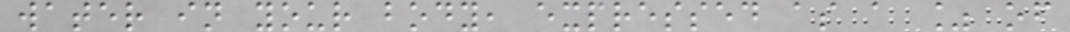water in your body, expressed as a % of
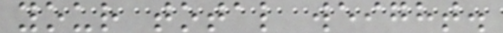your total weight.
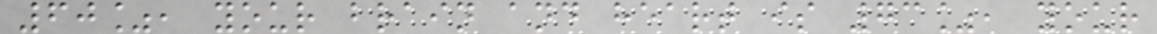60%, your brain and heart is 73%, your
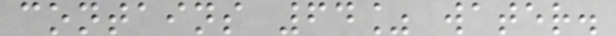contains 64% water.
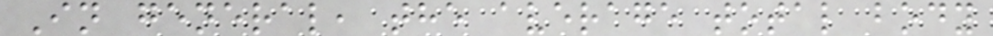In general, the average total body
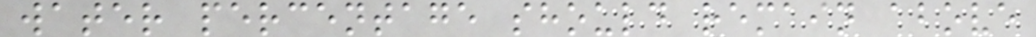water percentage should remain above
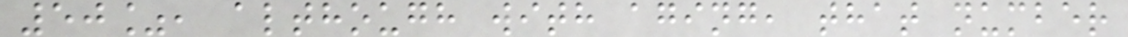50%, although with aging, that number
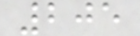205
